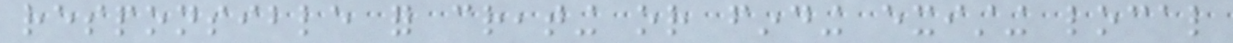responsible for creating or finding existing local
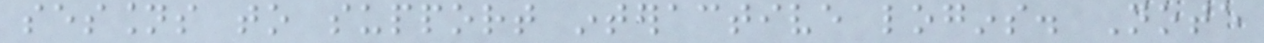sessions to support interactive logins. Note
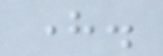here.
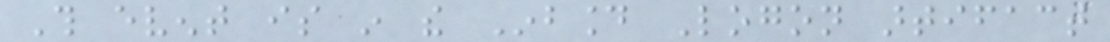This event is in the Inbound Logon artifact
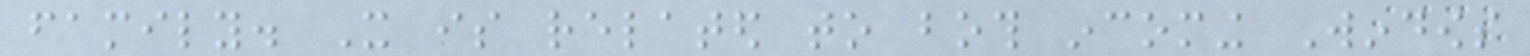family. It is related to both incoming Windows
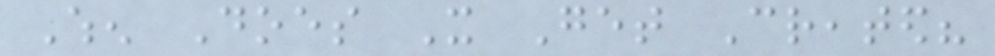When Does It Get Created?
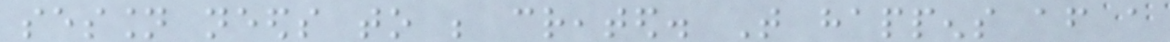session needs to be created. That happens after a
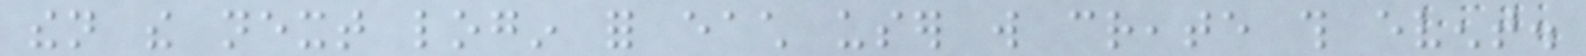then the next login for each user will create this event.
